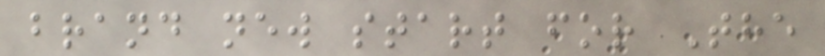brand new start for The
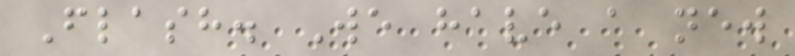Flash. We have a new
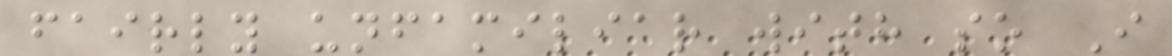fairly unfamiliar with so I
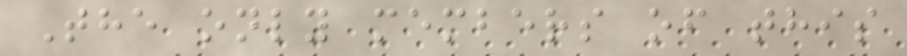The only members of this
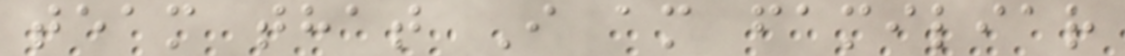team that I am familiar
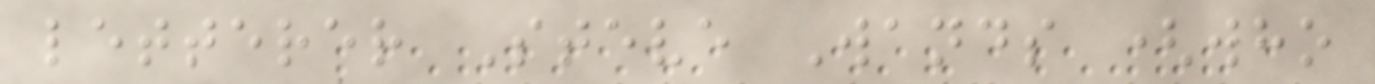letterer Steve Wands (who
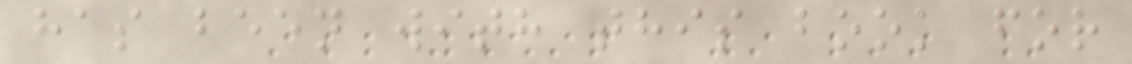has been with this book for
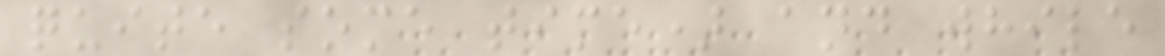quite some time) and while
